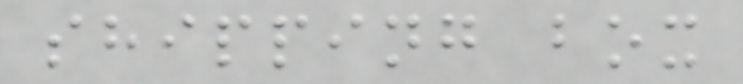shipping box
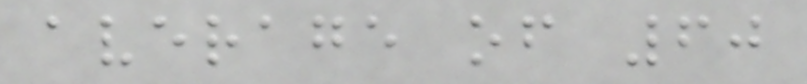average of 60
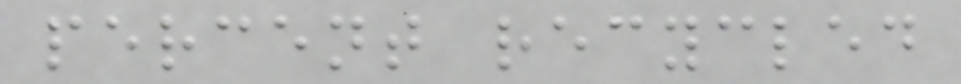percent recycled
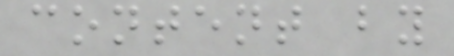content by
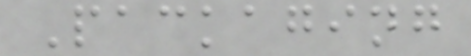Packaging
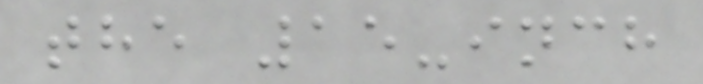the 15-inch
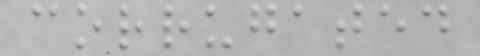corrugated
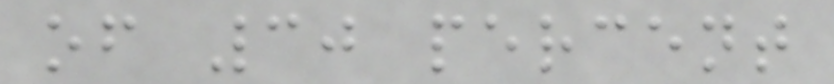of 30 percent
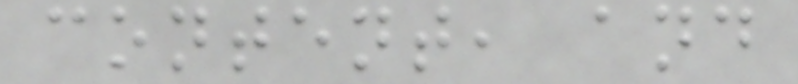content, and
